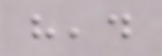head
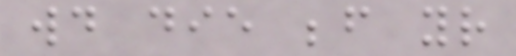would die before your
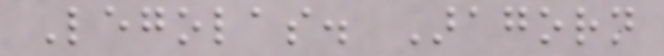Legolas. Aragorn
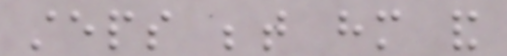steps between him and
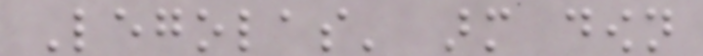Legolas' arm down
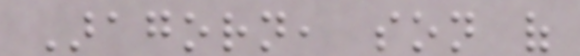Aragorn, son of
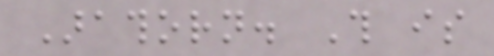Arathorn. This is
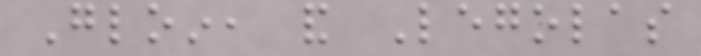Gloin, and Legolas
